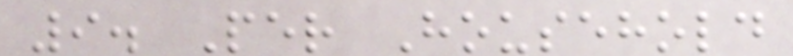9. Per Household
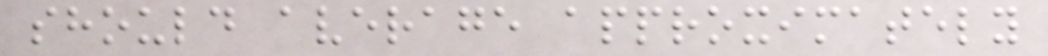should average approximately
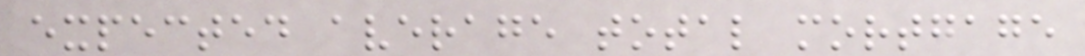expected average total mortgage
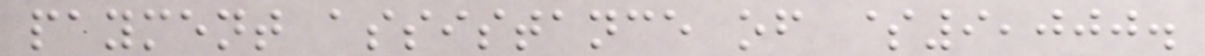payment assistance of $9,000.
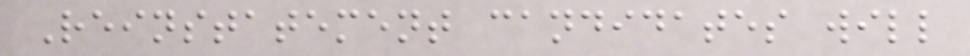Reinstatement candidates will
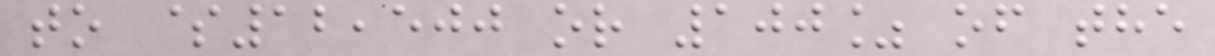to $12,500 or 100% of the
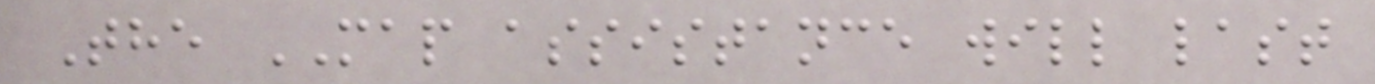The MAP assistance will last
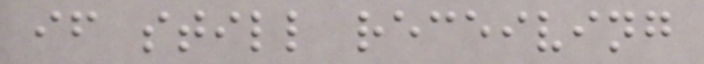if still receiving
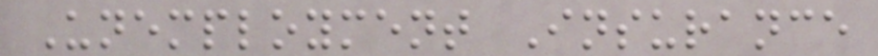Unemployment Insurance
